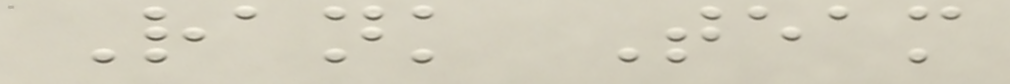Rank Team
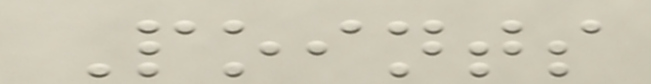Points
